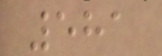581
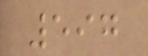597
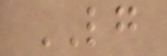LG
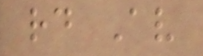rd Av
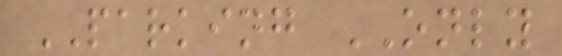PARKING ONLY
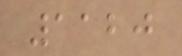1120
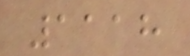1118
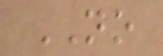NO
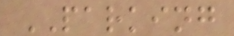PARKING
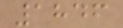1846
